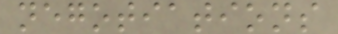negotiations
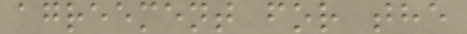agreement for the
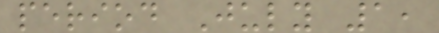period July 1,
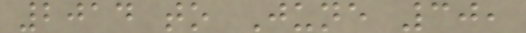2014 to June 30,
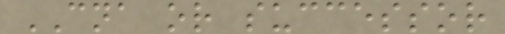CNA or successor
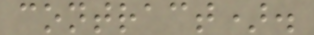contract).
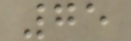75
